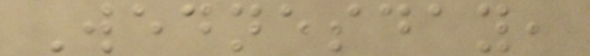Wednesday,
